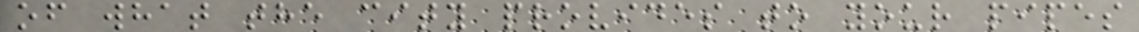of what the city provides to your pipes
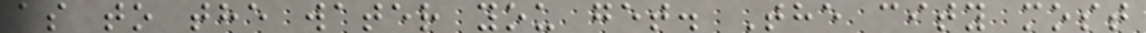as to the water you get. The city most
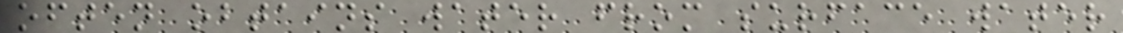often obtains water from surface water
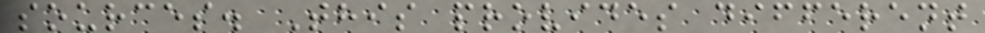sources. This provides different
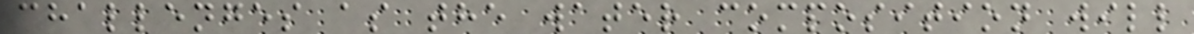challenges as the water composition will
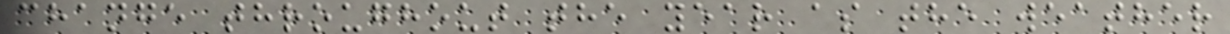change throughout the year as the weather
